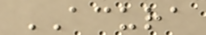ACURA
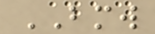BMW
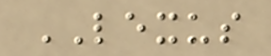LEXUS
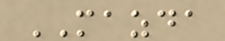MAZDA
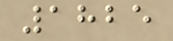1825
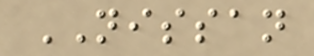NISSAN
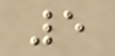5
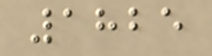1825
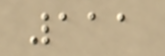111
